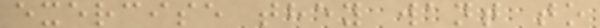exercise they want to
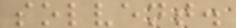solvent.
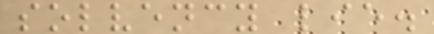solvency lie.
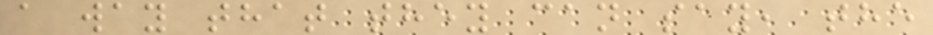a way that they can say, the
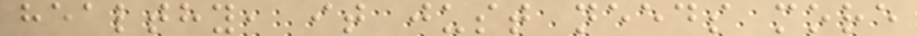healthy, it just needs more
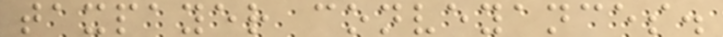taxpayer conveyances.
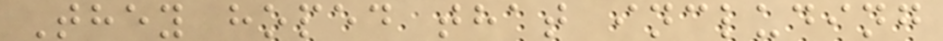They hoped that including
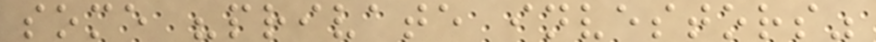some "private investors"
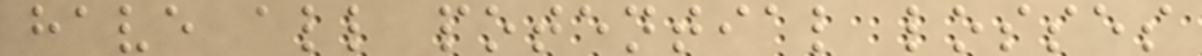have all potential losses
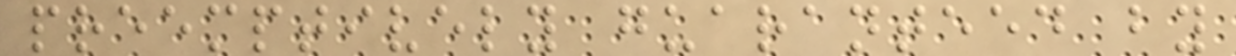preemptively guaranteed by
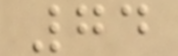74
